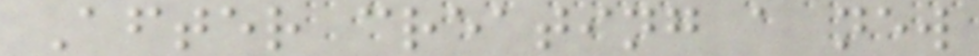After creating a new
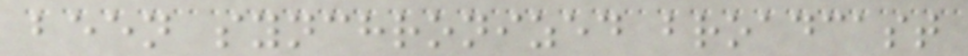been synchronized broadcast
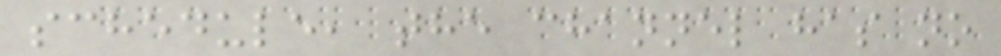schedule, the channel has no
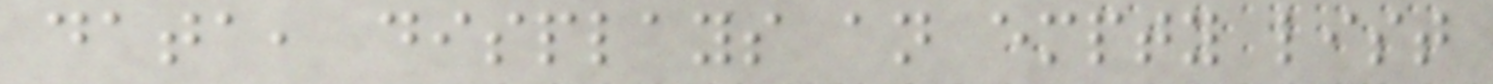data, displays an empty list
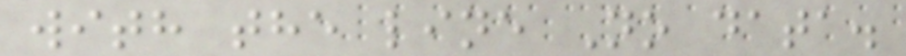with the line No data.
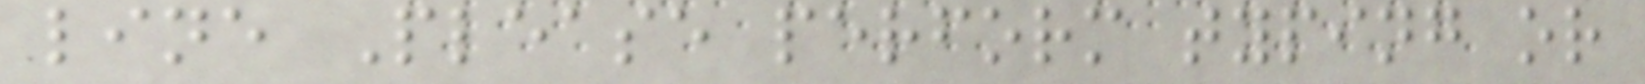line Please perform typing or
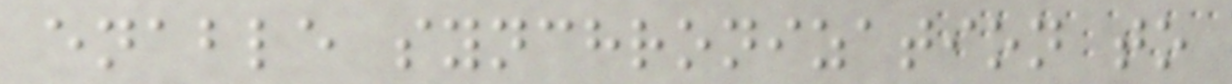enable synchronization to
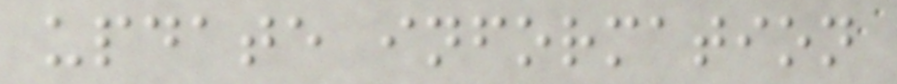update information
